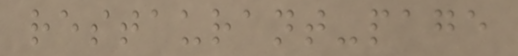restaurant-page
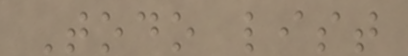Todo list
